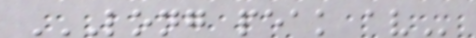LONG PEAK AV
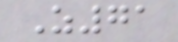Z71
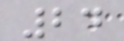24
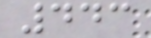443
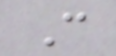C
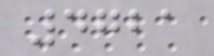4721
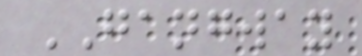GANGWAY
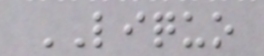LIQUO
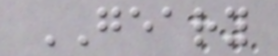GEARY
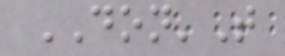DON'T
